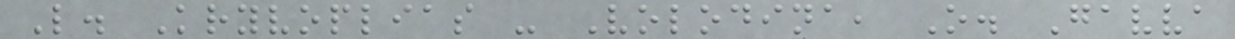L. Kryvoplias - Volodina, O. Gavva
